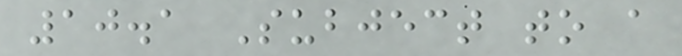10.1 Subject to a
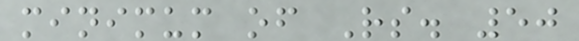minimum of Rs. 50
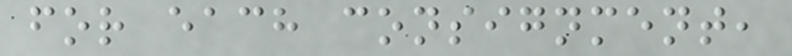for each consignment,
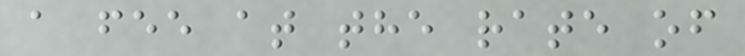a fee at the rate of
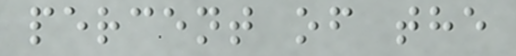percent of the
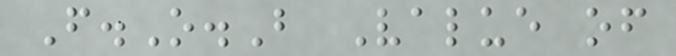F.O.B Value of
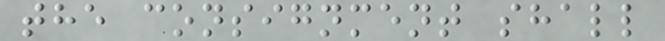the consignment shall
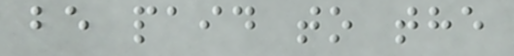be paid to the
